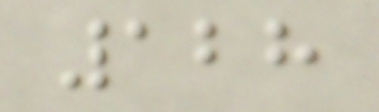128
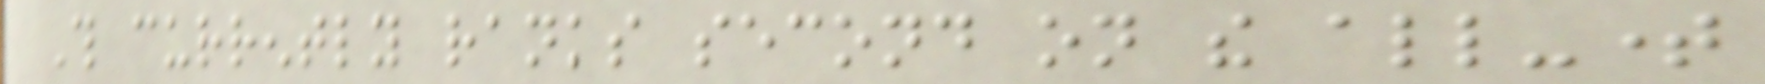This currently ranks second on the all-time
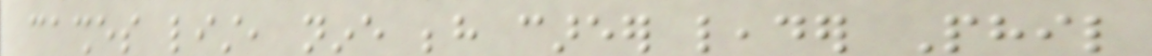cashes list, nine behind career leader Phil
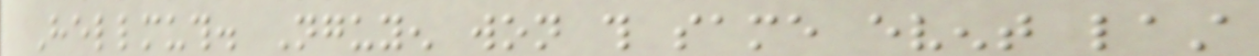Hellmuth. Nguyen won this same event last
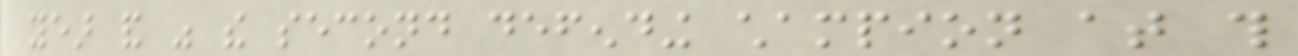year and was the second defending champion at this
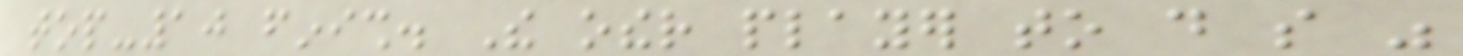top-10 finish. The other player to do so was
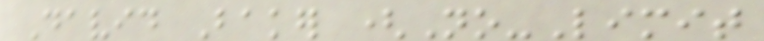David Baker (No-Limit
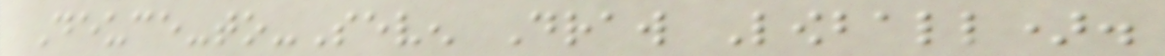Deuce-to-Seven Draw Lowball).
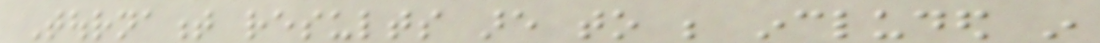Tournament results are to be included in
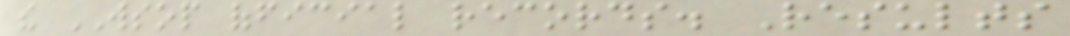the WSOP official records. Results
